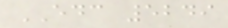EDC 5249
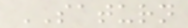SATURN
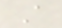A
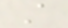A
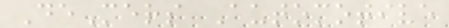DeMers Automotive
